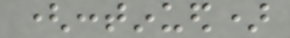(continued)
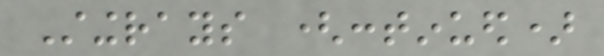Stingrays (continued)
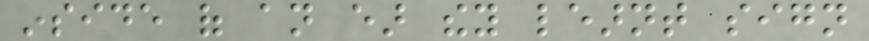inside of an ear they learnt sign
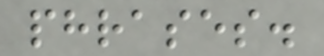phrases.
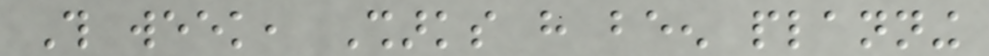This week, Sharks have been planning
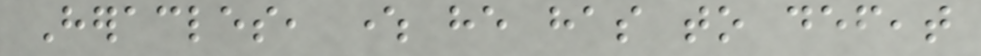Heracles, where he has to defeat
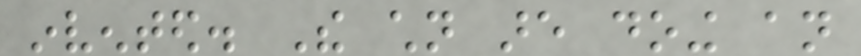invented. The children are doing an
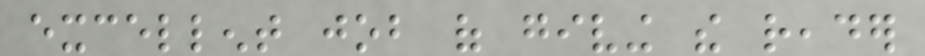excellent job of giving the reader
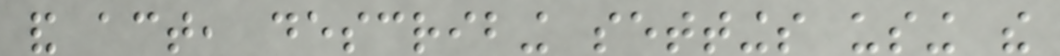and act, describing settings using the
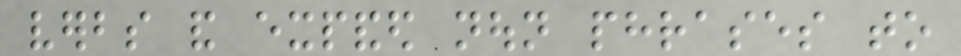verbs and expanded noun phrases to
